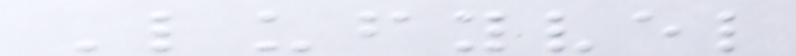Lufyvel
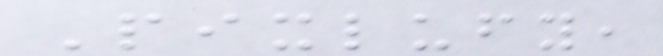Pixlufy,
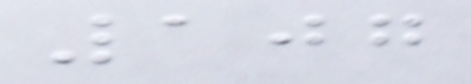107
